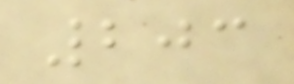203
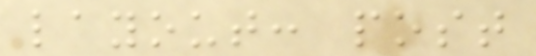layout: post
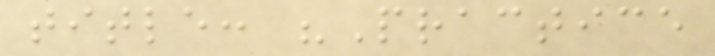title: "Practice
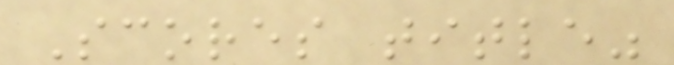Scores title"
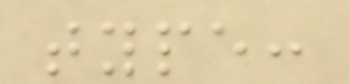type:
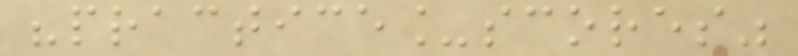"practice_scores"
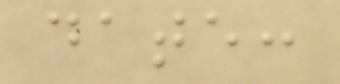date:
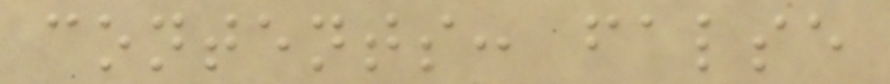contents: false
